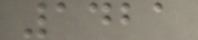1421
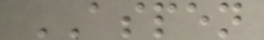ASPEN
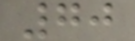70
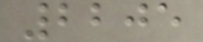2205
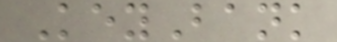KeyBank
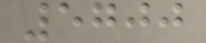5700
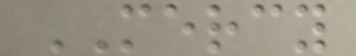MERCY
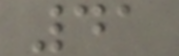41
